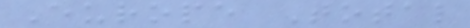Europe Total
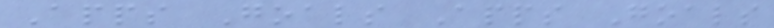Apps Goals Apps Goals
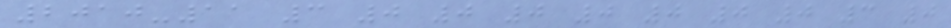2010-11 3 0 0 0 0 0 0 0 3 0
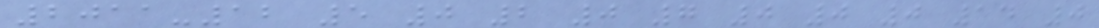2011-12 5 0 2 0 7 0 0 0 14 0
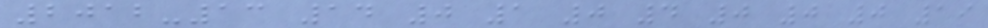2012-13 14 0 1 0 4 0 0 0 19
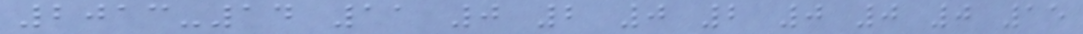2013-14 11 0 2 0 2 0 0 0 15
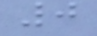0
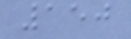150
